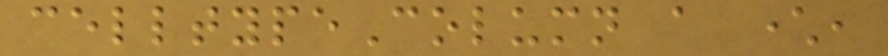celltypeColumn a character,
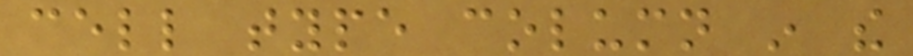cell type column in the
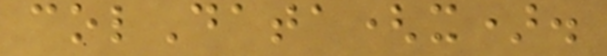colData(x).
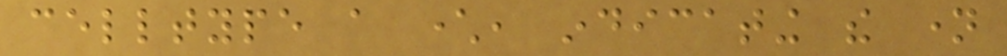celltype a character, indicating the name
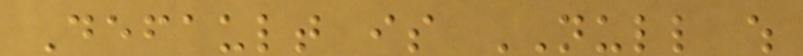Default is NULL which
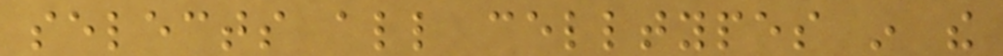selects all celltypes in the
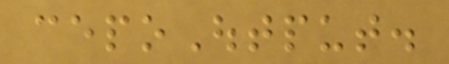cepoOutput.
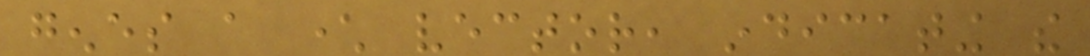genes a character vector, indicating the
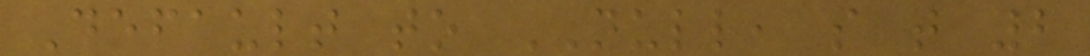Default to NULL, so that 2
